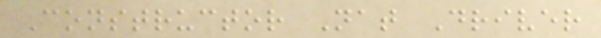Constructor Nat Driver
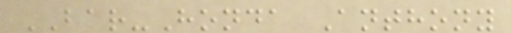BAR-Honda Anthony
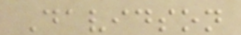Davidson
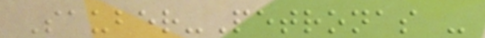Sauber-Petronas -
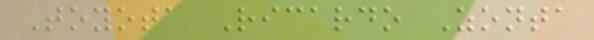Toyota Ricardo Zonta
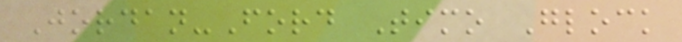Jordan-Ford Timo Glock
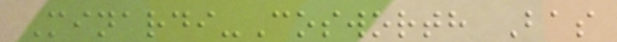Minardi-Cosworth Bas
